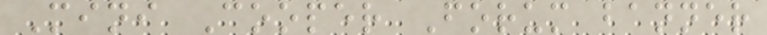Mini Cooper Forum banner
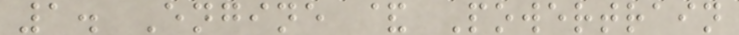1. Engine & Powertrain
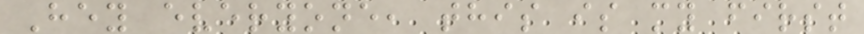Hey everyone, this is my first
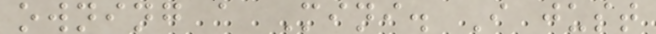owning a Mini. I just
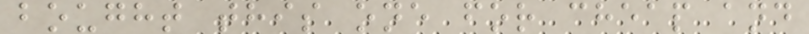bought this one for cheap and
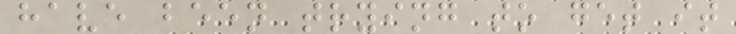have been trying to get it
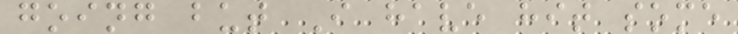going but I have hit some
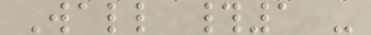Wall #1 -
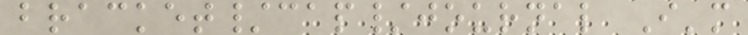bracket/cap/journal I'm
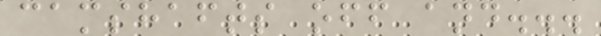camshafts off and...
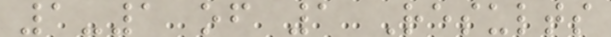1-1 of 1 Results
